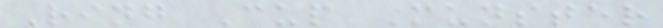Ring Cup Munster
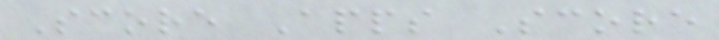Score Apps Score
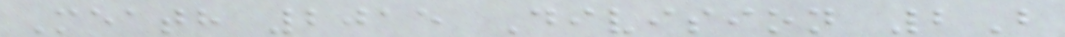Meath 2015 Division 2B
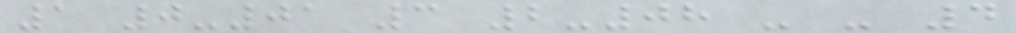1 0-01 3 2-08 - - 4
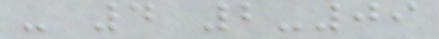- 4 2-09
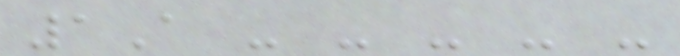1A - - - - -
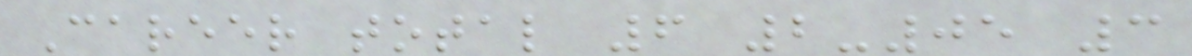Career total 6 2-05 3
